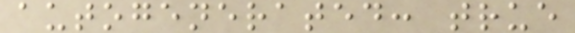autogenerated: true
